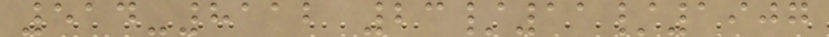514-8112 23/11/1907
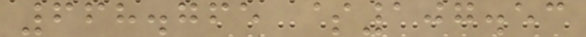668.765 $107.53
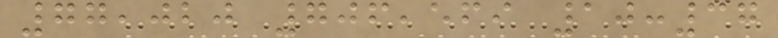77,020 706,569 10:37
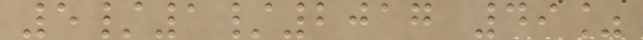5/1/2017 49%
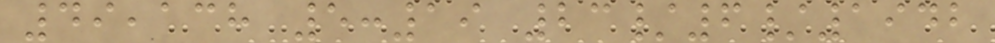49,138 5:19 23/6/1942
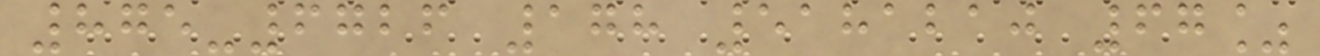875-6726 178 5181210 67%
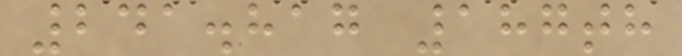241.817 187th
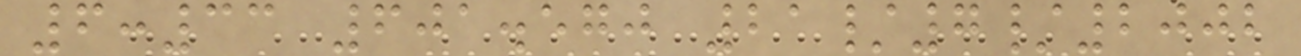6:33 601.570 21/7/2002
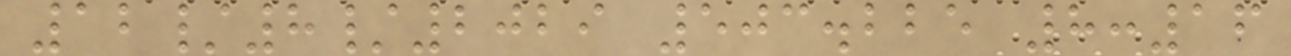12/8/2029 503.225 8:16
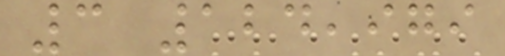3 124,979
